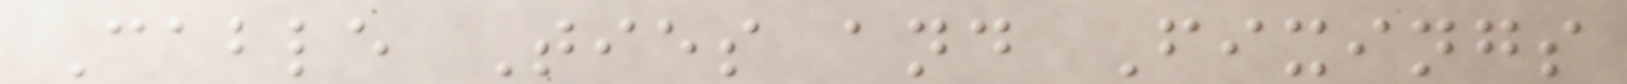Cable Ties and Fixings
